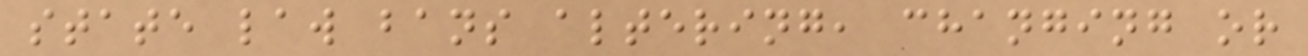state law bans altering, changing or
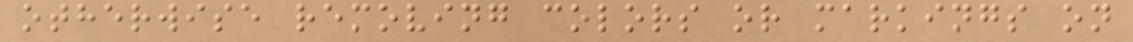otherwise removing colors or markings on
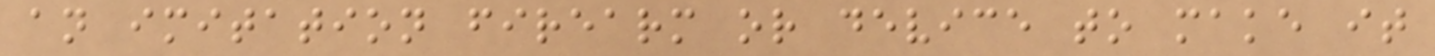an imitation firearm or device to make it
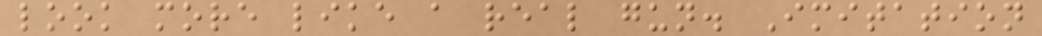look more like a real gun. Imitation
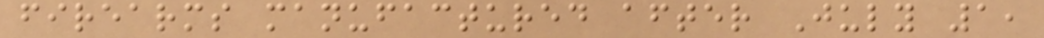firearms manufactured after July 1,
